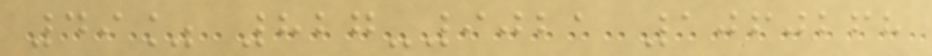49% 827-9021 1060268
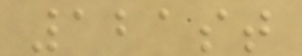121st
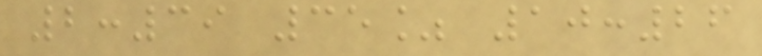2:39 35% 10:26
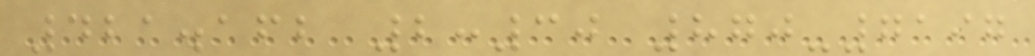421.162 2:30 870-7197
